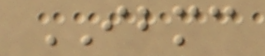IBMC
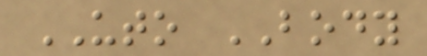UTO BODY
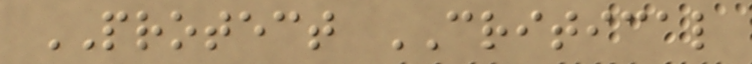PROTECT CRITICAL
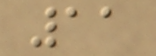11
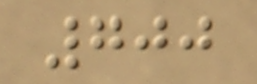700
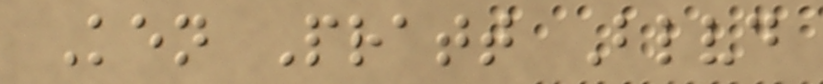Ken Pratt Blvd
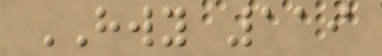HWY 119
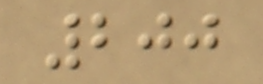200
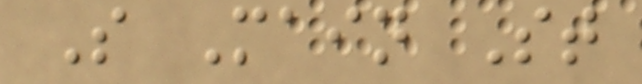S Main St
